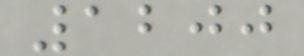1200
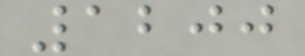1200
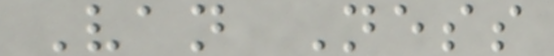Van Ness
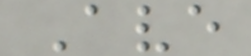Ave
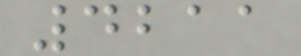4211
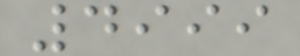4999
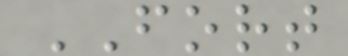FORT
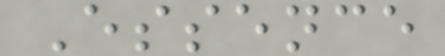Essence
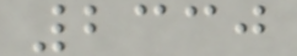2330
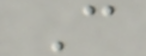C
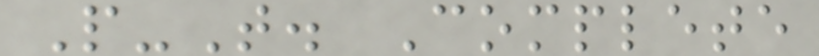P-T. Complete
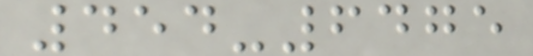454-6475
